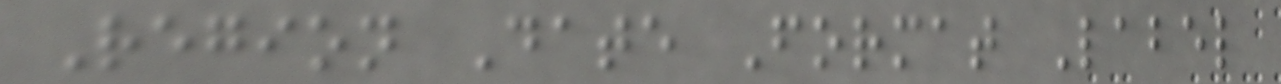Region Date Format Label
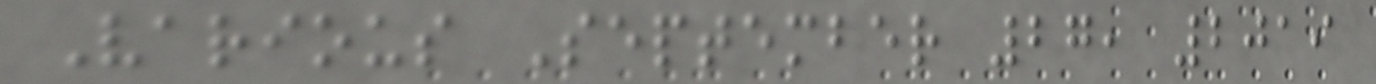Various September 27, 2019
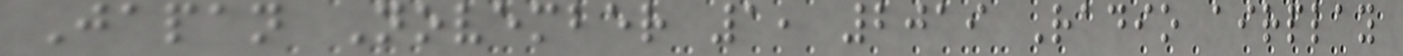Japan November 1, 2019 Radio airplay
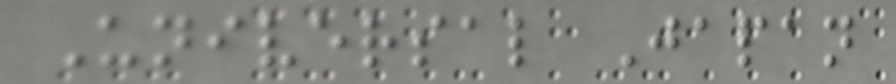Universal Japan
